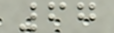67
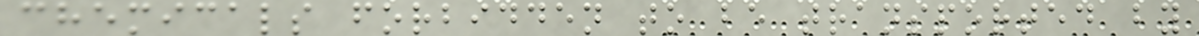chemicals forbidden to be transported by
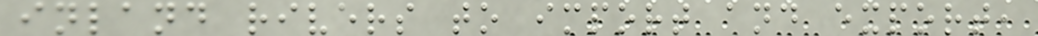inland rivers to import and export,
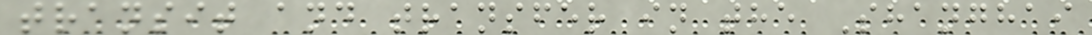transit and transfer in the Shanghai
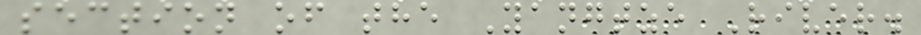section of the Yangtze River.
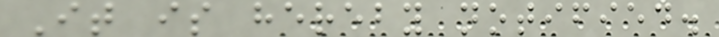It is hereby notified.
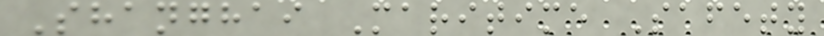Shanghai Maritime Safety
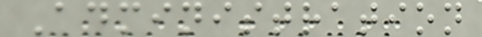Administration
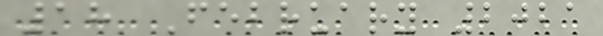18 February 2021
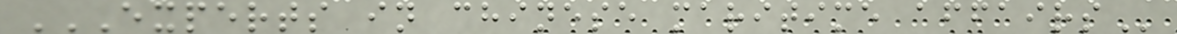EXPERTS IN CHINESE MARITIME AFFAIRS
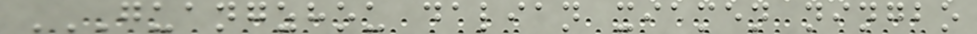GUANGZHOU DALIAN XIAMEN NINGBO
